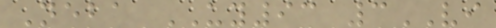Neba UY93 3VI
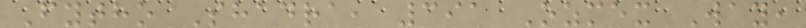Fytho Shadra, 391 Ozmex Way,
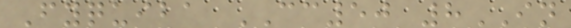Fyquiba CC50 8IN
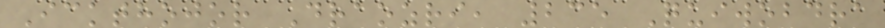Ickthojor Draozri, 235 Quiwobdra
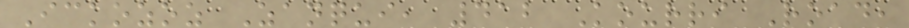Ickozoz Zanqui, 412 Kourri Road,
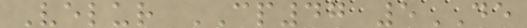Velur CP47 5DE
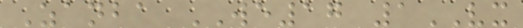Zanba WE17 1VX
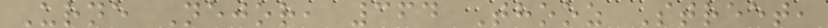Urne Nejor, 364 Thooz Street,
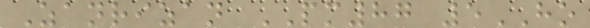Zanrizan PM87 5HO
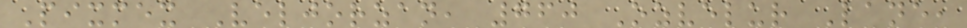Pixmex Veljorzan, 760 Ozvelur Lane,
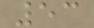53
